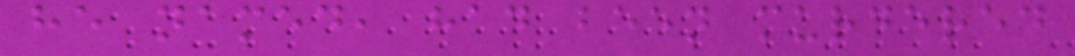he named, had been murdered
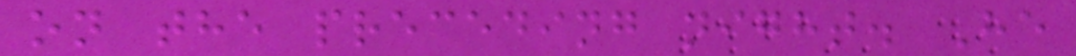on the preceding night. He
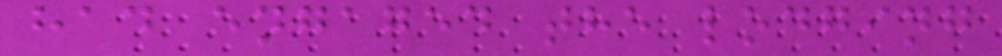had engaged the lodging
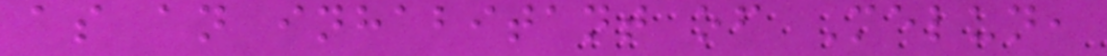as an inhabitant of Melun,
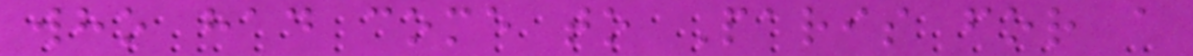who had come to Paris for a
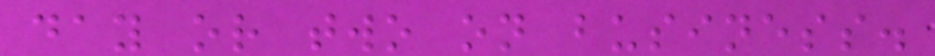day or two on business.
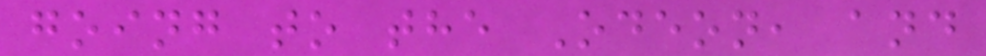going to the Odeon, and
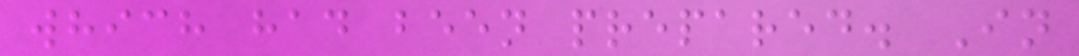which had been prepared. In
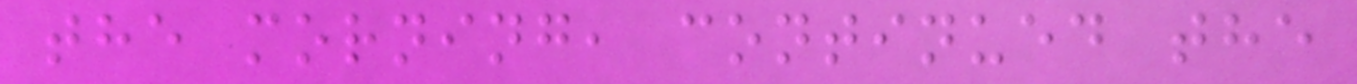the morning, continued the
